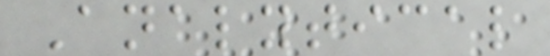Analytical
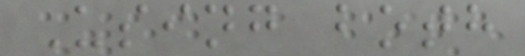Using both
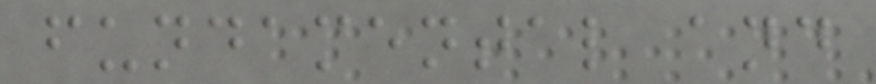fundamental and
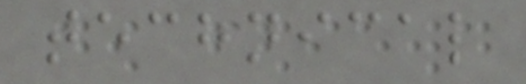technical
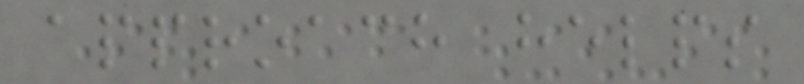approach helps
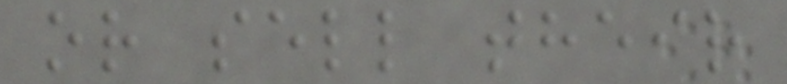or sell their
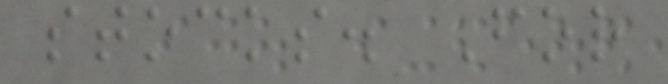stocks. For
